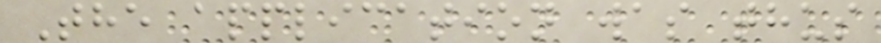The application was thus
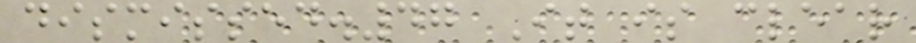dismissed.47 It is clear
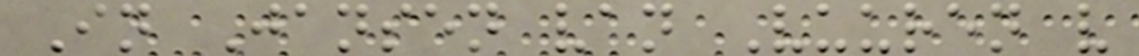In Jansen van Vuuren v
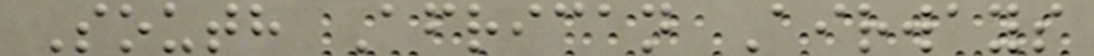South African Airways
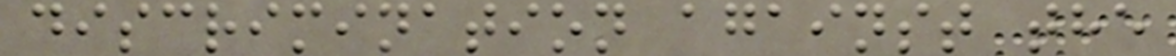discrimination against the
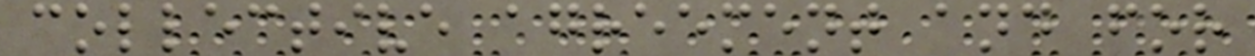collective agreement and for
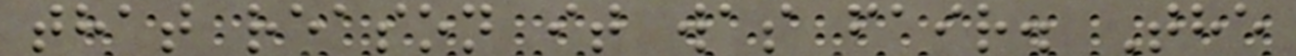that reason it was fair. The
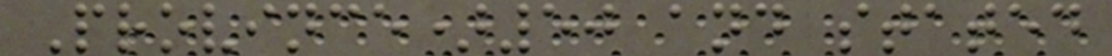Province)50 and stated
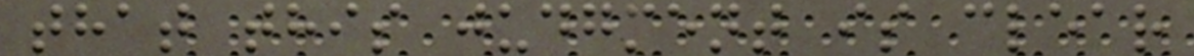that this judgment is clear
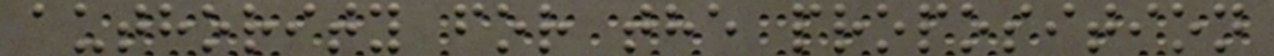authority for the proposition
